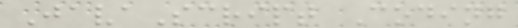JavaScript Coding
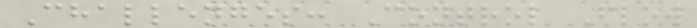Challenges: Control Flow
